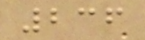236
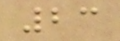23
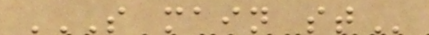S MAIN ST
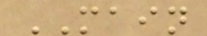MAIN
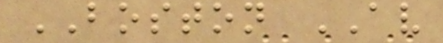BOSTON AV
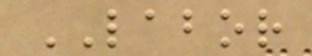LABOR
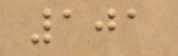101
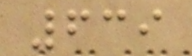639
